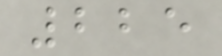225
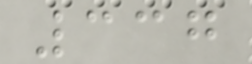337
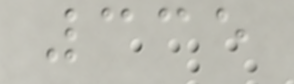335
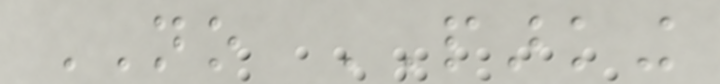NO PARKING
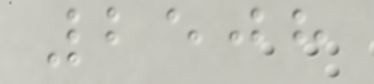2508
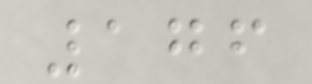176
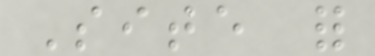Site for
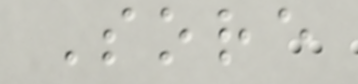Sore
